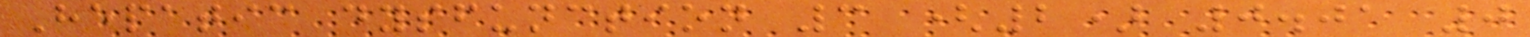Hepatic dysfunction 3 (2) 0.01 0
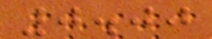0.00
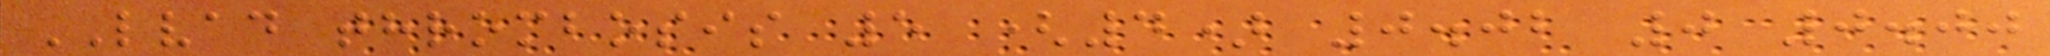LVAD thrombosis 5 (4) 0.02 0 0.00
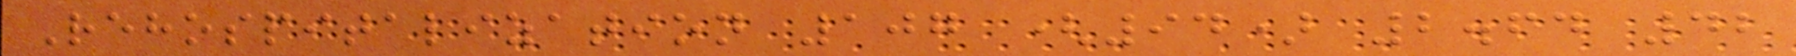Rehospitalization 107 (94) 2.64 42
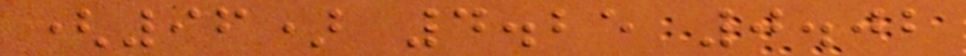(96) 4.25 0.02
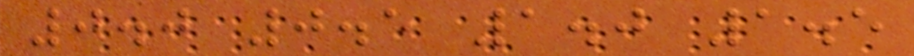0.0 0.5 1.0 1.5
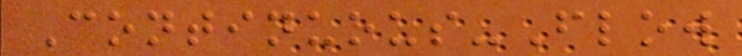Continuous-Flow
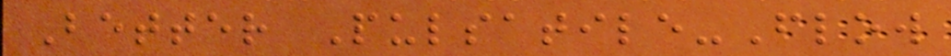Better Pulsatile-Flow
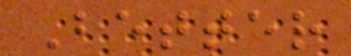Better
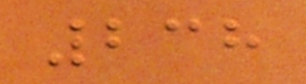238
